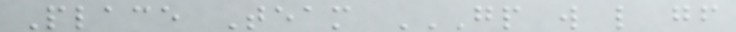Place Team GP W L GF
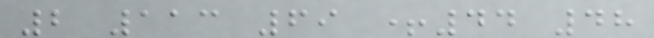2 113 69 +44 48
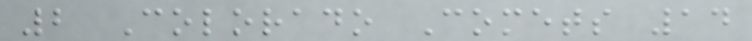2 Colorado Comets 14
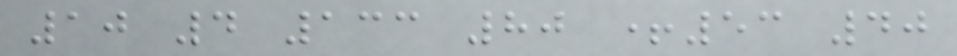10 4 133 80 +53 40
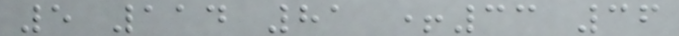5 114 81 +33 36
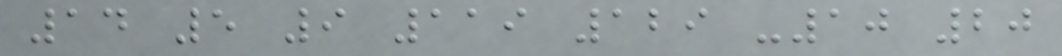14 5 9 119 129 -10 20
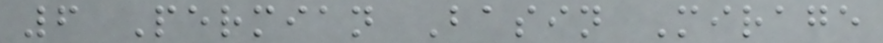6 Permian Basin Mirage
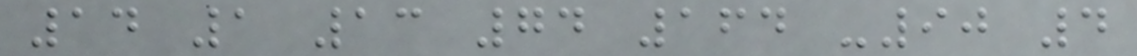14 1 13 74 164 -90 4
